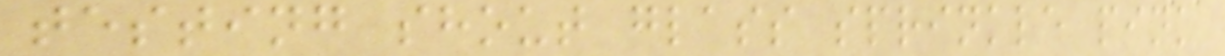testing shout glass sprinkle pink
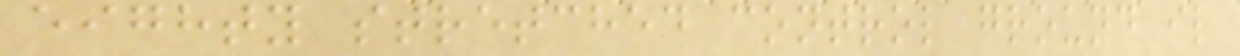eighty stretched control ground il
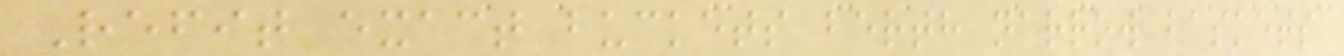Refit exact buckets berth narrow baskets
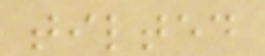tilted
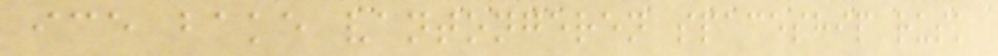ice bake vantongeren spaceship rusk
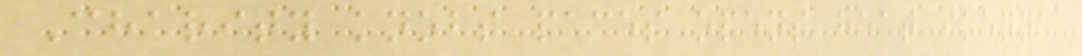Charity knobs paces opens heat ikenna
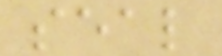seal
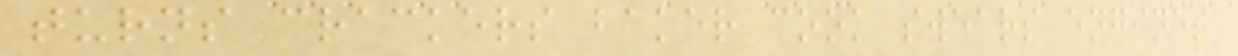turns crackers baker cook swears engines
